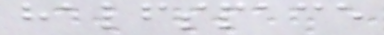halfspace
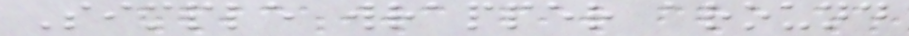Simple wrapper around
